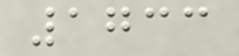1733
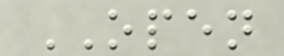OPEN
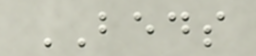BEDS
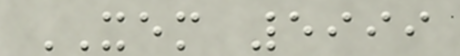XEM 5999
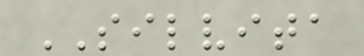SILVITA
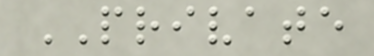PRIVATE
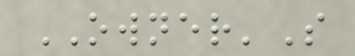OWNER'S
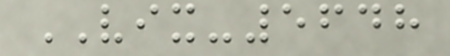VIX-5648
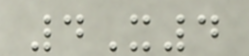4X4
